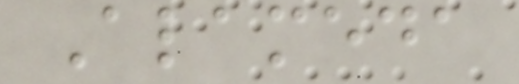Alameda
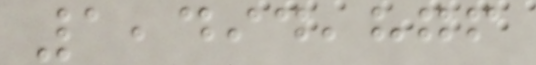1,494,876
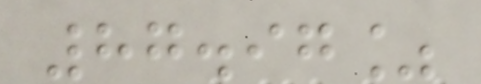87.97%
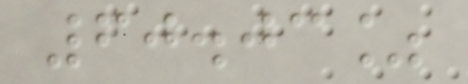60.03%
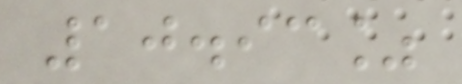10.93%
